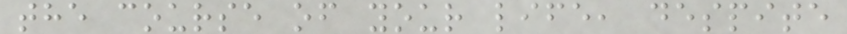the course of your life, despite
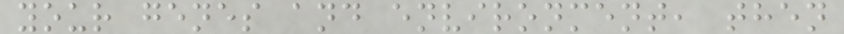your genes and environment, then
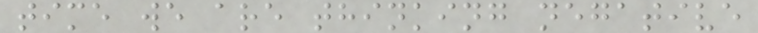time we are thinking negative
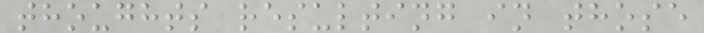thoughts resulting in those
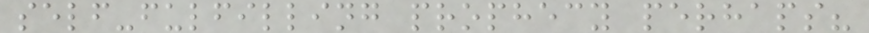self-fulfilling prophecy perhaps?
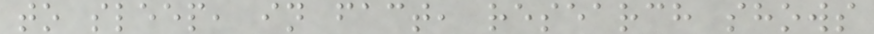to sleep, in fact, research shows
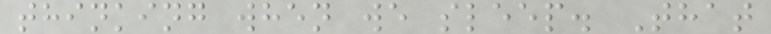thinking when we sleep. That
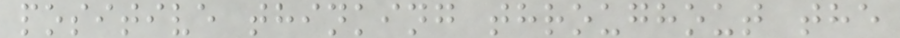positive thinking throughout the
